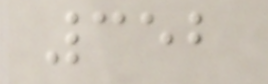352
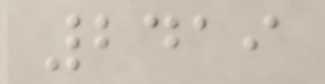2419
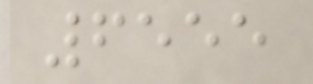6555
